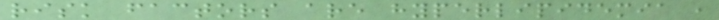risk factors are hyperlipidemia ,
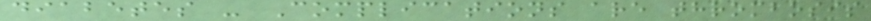diabetes - Complications are thrombosis
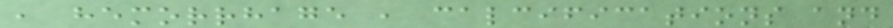, hemorrhage , calcifications and
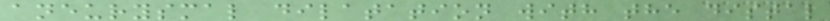aneurysmal dilatation with the distal
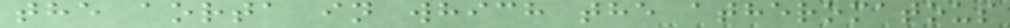the aorta in which the atheromatous
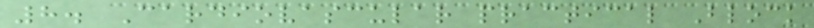8. Cardiovascular practical Block
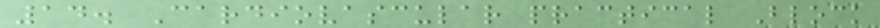14. Cardiovascular practical Block
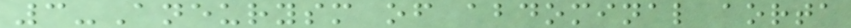3-Aneurysm of abdominal aorta
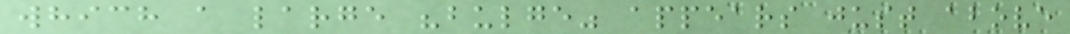which a large "bulge" appears just above
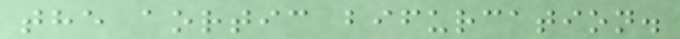the aortic bifurcation.
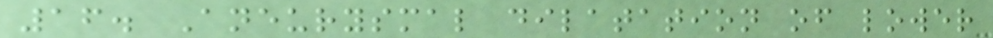16. Aneurysmal dilatation of lower
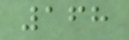168
